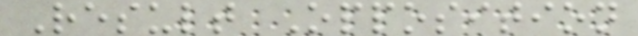Result Opposition
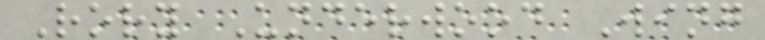Rory Underwood Wing
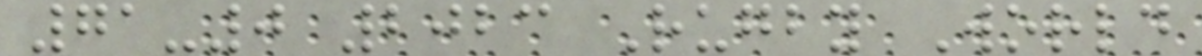71-0 2023 Rugby World
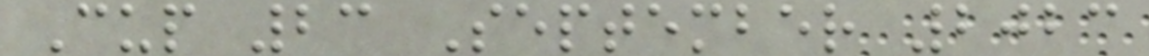Cup 23 September 2023
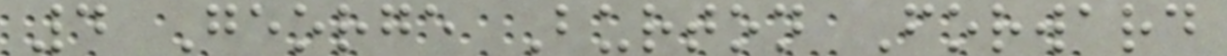4 George Burton Forward
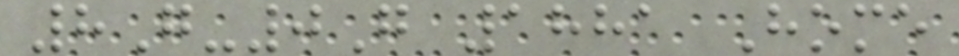8G-0G 1881 Home
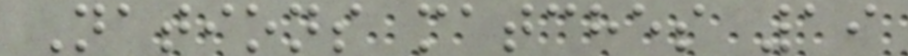Nations matches 19
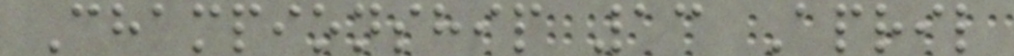Championship 13 April
